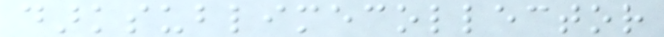darksublimecollector
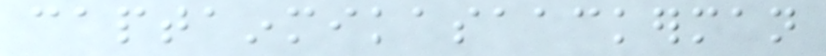captainmikasaackerman
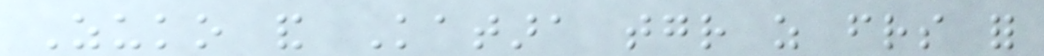Zuko and Katara together as friends for
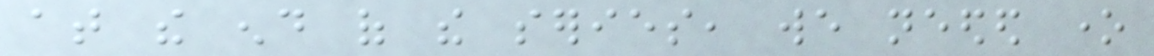at the end of the series, we needed one
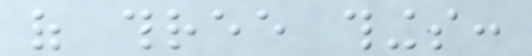of three things:
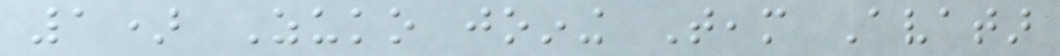1) Zuko joining Team Avatar
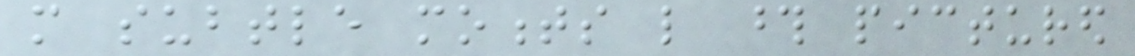more subtle moments like those pictured
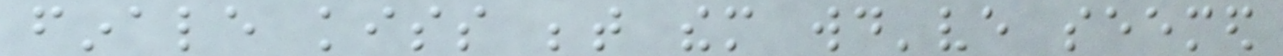finale kiss between them would've seemed
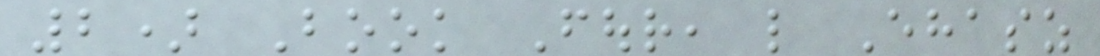2) Book Four, like Ehasz
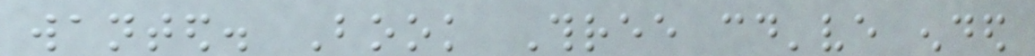wanted. Book Three could've ended
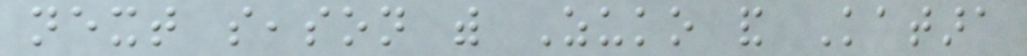next season with Zuko and Katara
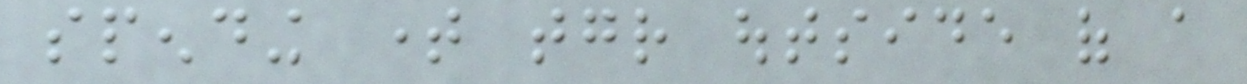spending time together outside of a
